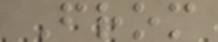From
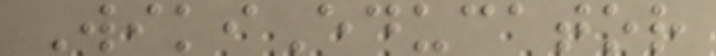WikiEducator
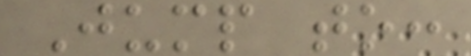Jump to:
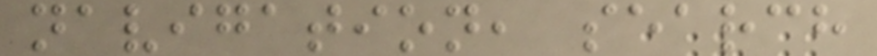navigation, search
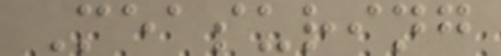Measuring
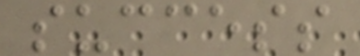success
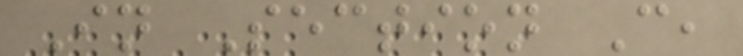In Section C,
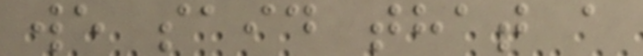we said that a
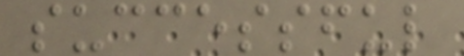successful
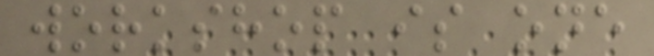workshop is one
